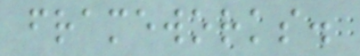frameworks.
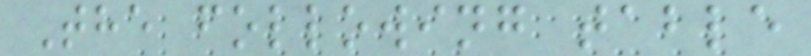The following table
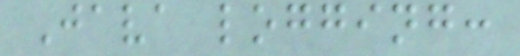Java logging:
